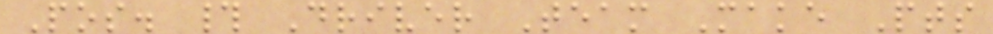Pos. # Driver Team Make Pts
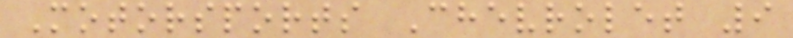Motorsports Chevrolet 9
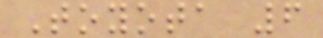Toyota 6
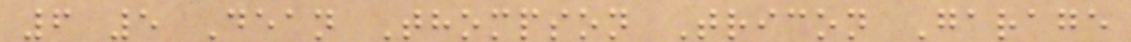6 5 Dean Thompson Tricon Garage
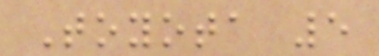Toyota 5
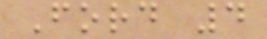Ford 4
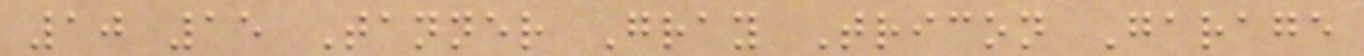10 15 Tanner Gray Tricon Garage
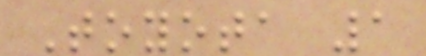Toyota 1
